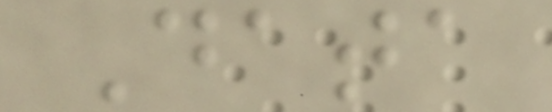Data
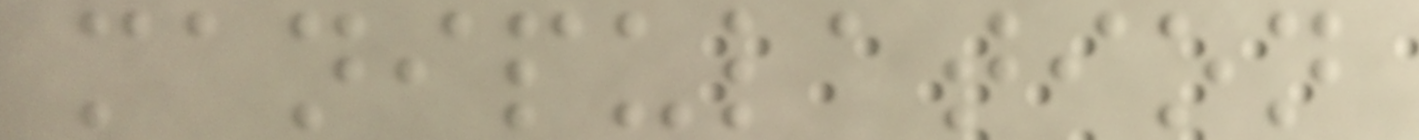manipulation
